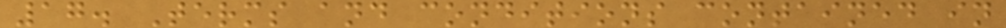17. Terms and conditions contained in
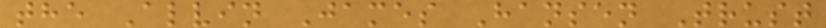the Alvin James Hansen Trust
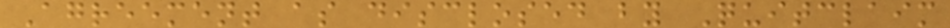Agreement as disclosed by Quitclaim
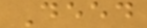Deed
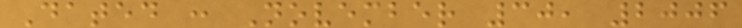Dated : November 30, 2006
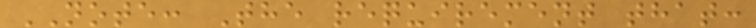NOTE: The requirement that:
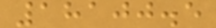18100.5
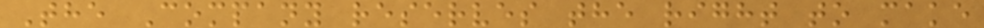The Company reserves the right to make
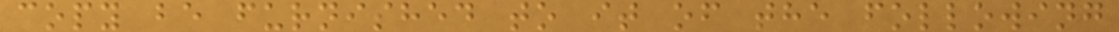copy be furnished to it of the following
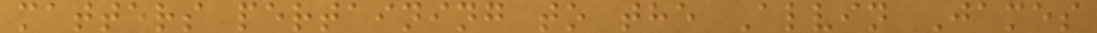matters pertaining to the Alvin James
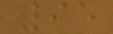95
